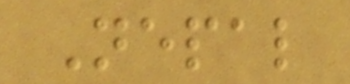Nepal
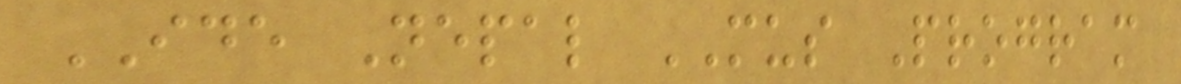IDE Nepal MUS Program
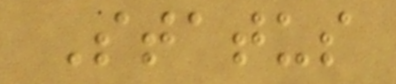Status
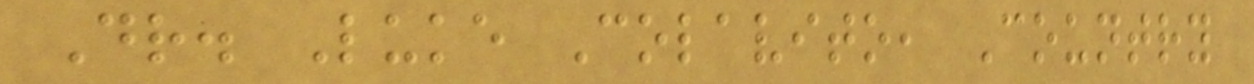Dr. Luke Colavito, Country
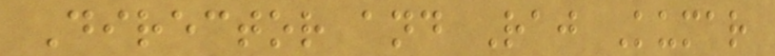Director and Raj Kumar
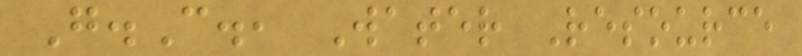G.C., Water Resource
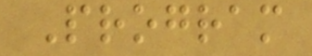Program
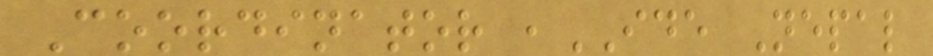Coordinator ,IDE Nepal
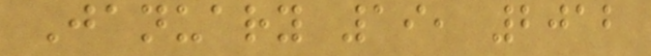January 19, 2012
